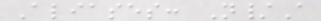Aliases: N/A
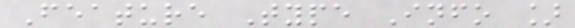Feature Type Info ]
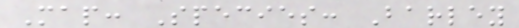Map: Species: Barley
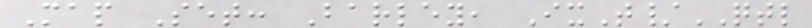Map Set: Barley, IxT/QTL
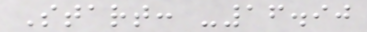Start: -16.90
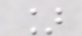]
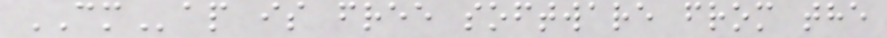CMap is free software from the
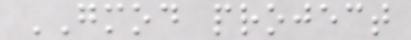GMOD project
